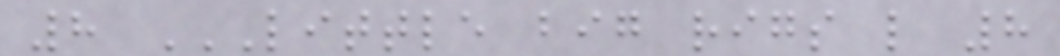8 LITTLE BIG RIGS L 8
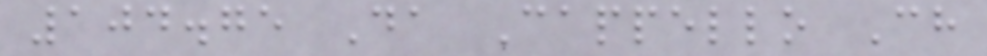104.75 Da Cappello Ch
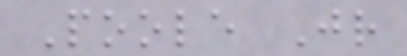Poole Jr
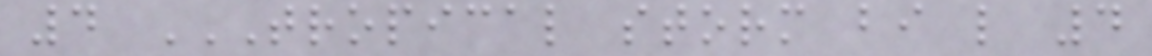4 TROPICAL STORM BI L 4
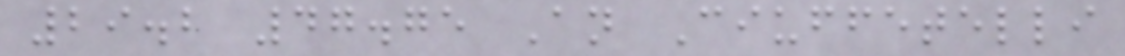29.2 47.75 An Ciuffetelli
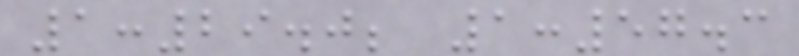1:29.0; 1:57.3
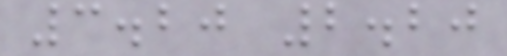3.20 2.20
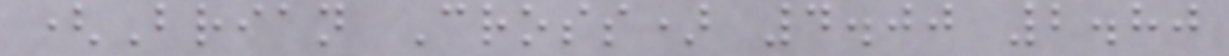(Brian Cross) 4.00 2.80
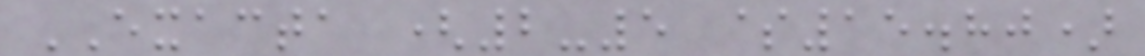EXACTA (2-5 $15.80)
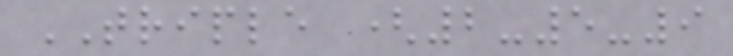TRIPLE (2-5-9
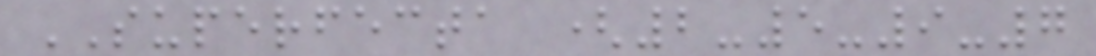SUPERFECTA (2-5-9-7
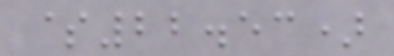$22.53)
